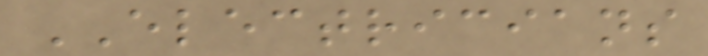ELECTRICIANS
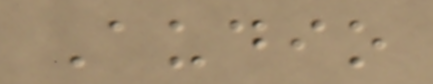Audio
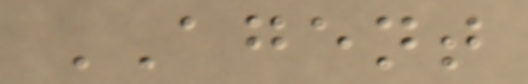AGENT
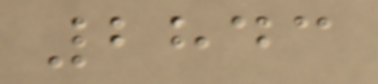2843
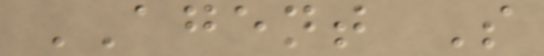AGENT S
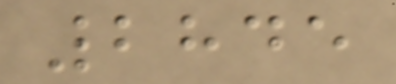2845
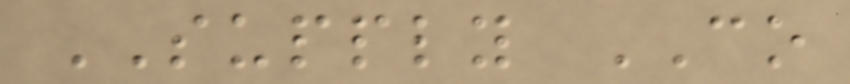SUPPLY CO
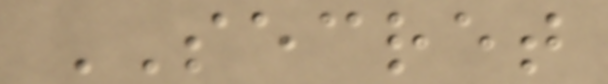SECRET
